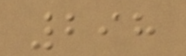298
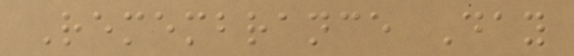Remembrance Day
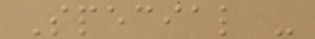Special -
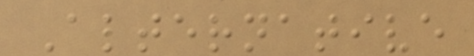Alternative
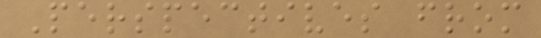Perspectives from
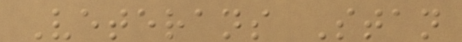Veterans Stan
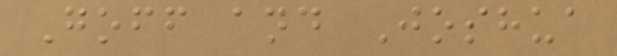Goff and Joshua
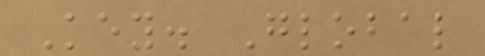Key. Global
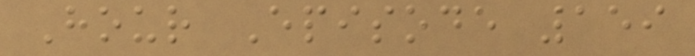Hour Episode 159
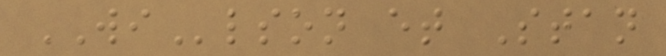WIlson et Stan
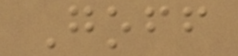Goff
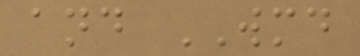and WMD
